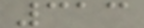313
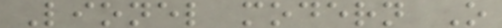Lionel modern O
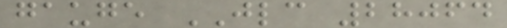gauge JLC 28064
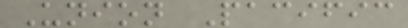Union Pacific
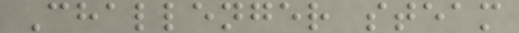Challenger steam
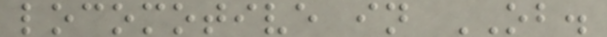locomotive in OB.
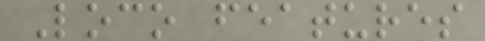Loco features
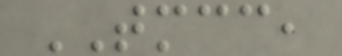TMCC,
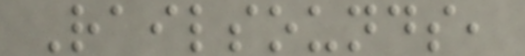Railsounds,
